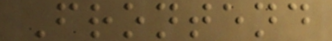Frontend
